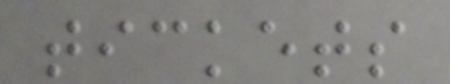tickets
